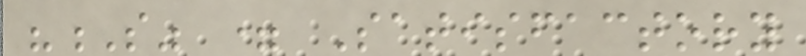"S" = Satisfactory
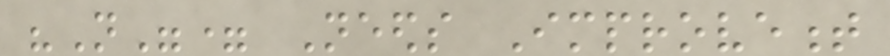"N"= Needs Improvement
